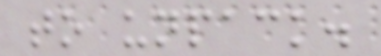to unpack.
